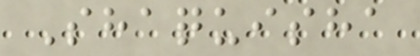Shaquisha
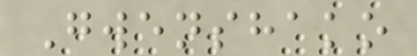Gwenshako
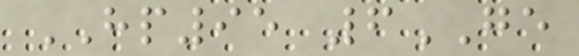HP95 6GE
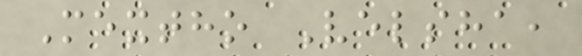Mextho Velsha,
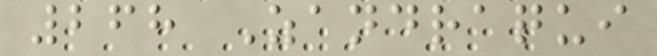268 Zandraqui
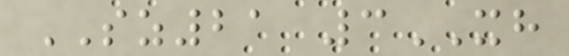SZ21 3XH
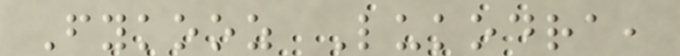Fykooz Lukodra,
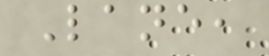Lane,
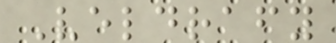Veldrafy
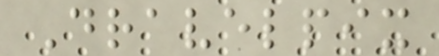Dravelpix
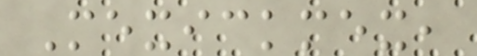Mexickmex,
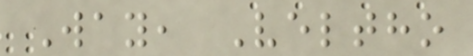Way, Veltho
